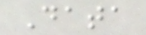Data
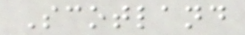Scotland
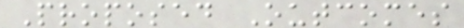Proposed Outcomes
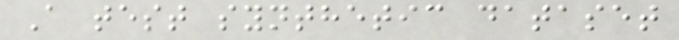A test synthetic dataset
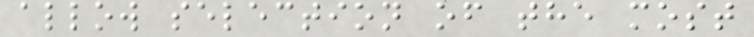allow selection of the most
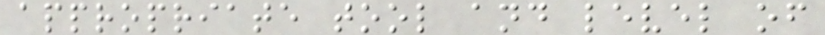appropriate tool and level of
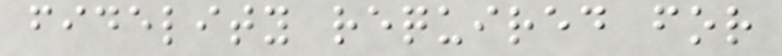fidelity required for
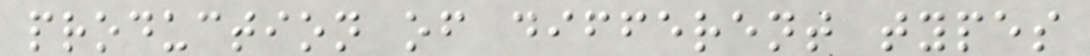production of different types
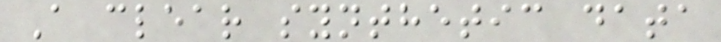A clear synthetic data
